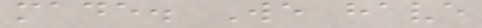made. We have
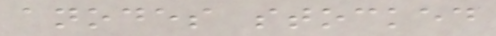anodes stocked
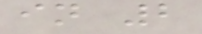in 2
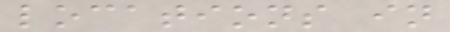locations in
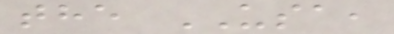the USA,
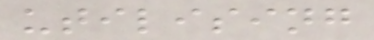utilising
